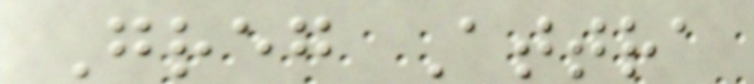Greg Attra
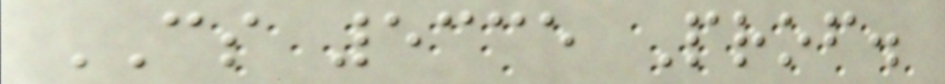CS 5335 Prof.
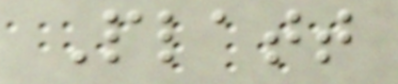Platt
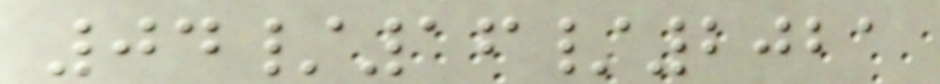04/16/2021
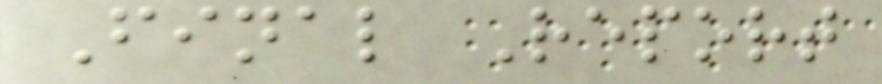Final Report
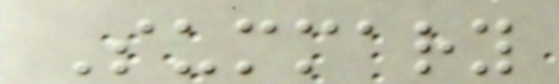Summary
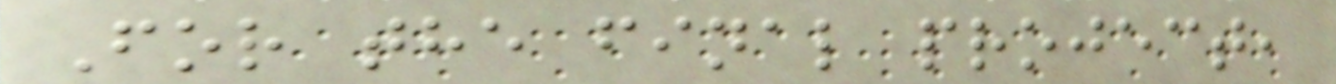For the final project,
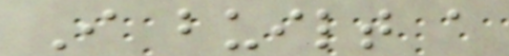I built a
